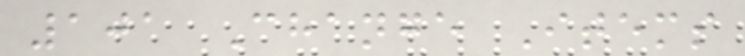101 Change Items
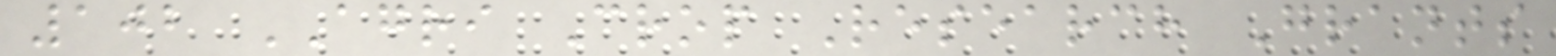102 AGRI Crop Research Grants
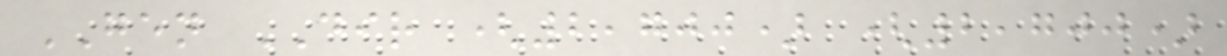GEN DIR (2,700) (2,700)
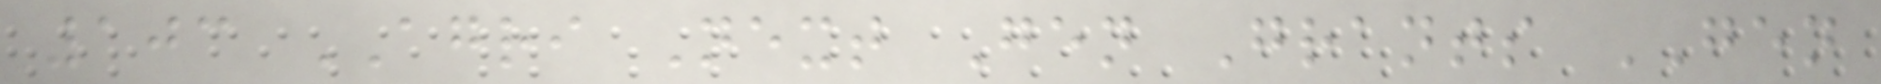103 AGRI Next Gen Grants GEN
